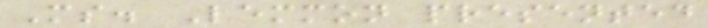Ms. Lemmon presented
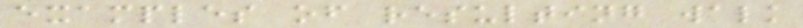examples of resulting walk
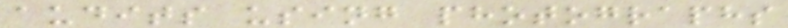audits using photographs
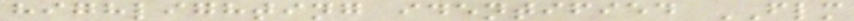highlighting identified FLM
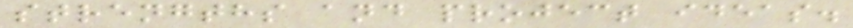strengths and project ideas.
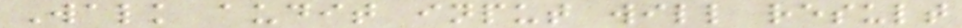Walk audit input will result
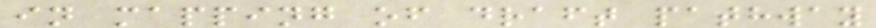in mapping of draft pathway
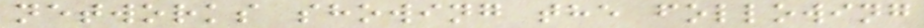networks showing the following
